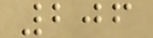206
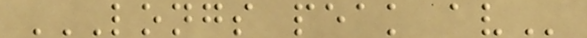LONGS PEAK AV
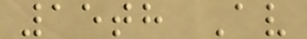15th Av
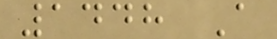1448 A
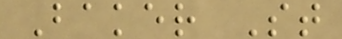Baker St
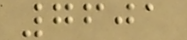7601
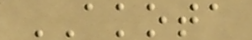AKOTA
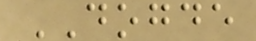DOGDE
